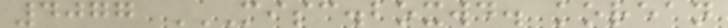4077 MISC.BOXWD. KOREAN
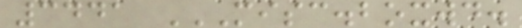3441 MISC.BOXWD.
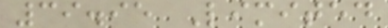39.95 Limited
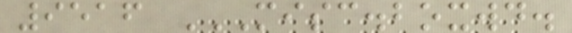9516 MISC.BOXWD.
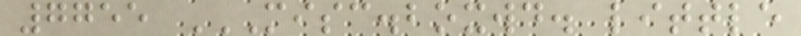7755 MISC.BOXWD. LITTLE
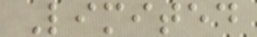Limited
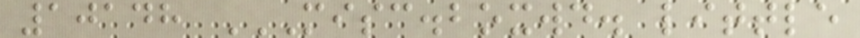10148 MISC.BOXWD. LITTLE
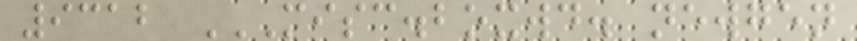9312 MISC.BOXWD. NEWGEN
